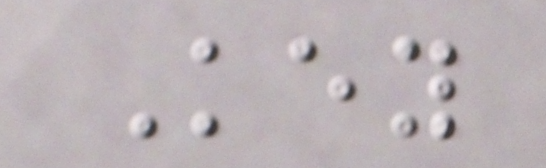Key
